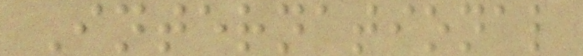International
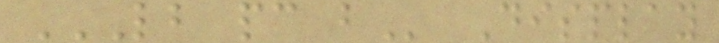LB PC B Display
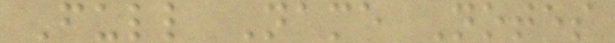Full Name Notes
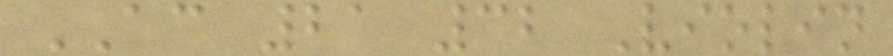AC 21 32 Violin
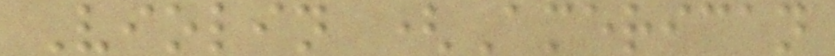Violin (American
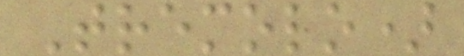Tremolo)
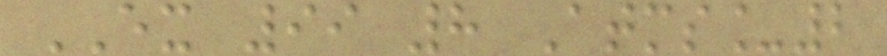EX 99 8 Atms_2
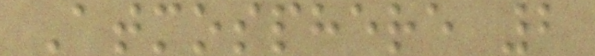Atmosphere 2
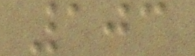103
